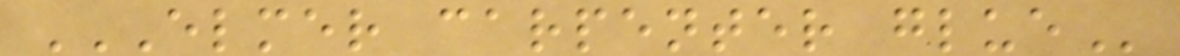ELMER CARPENTER GLUE
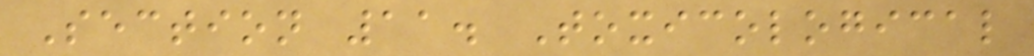Section 11. Toxicological
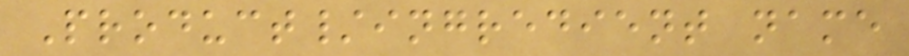Product/ingredient name
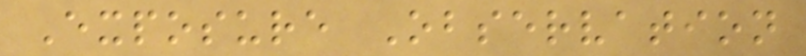Exposure Observation
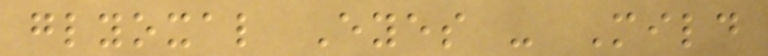glyoxal Eyes - Mild
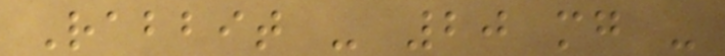Rabbit - 20 mg -
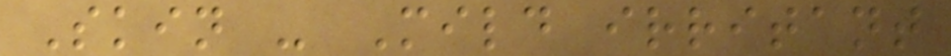Skin - Mild irritant
